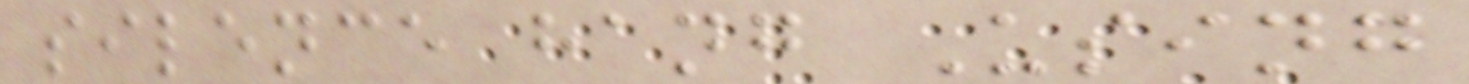silence hang Using
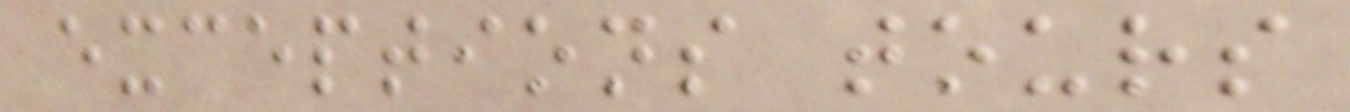exceptions tours
